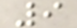9
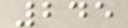245
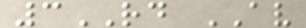3RD AV
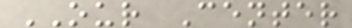OUR Center
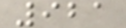921
